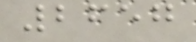2657
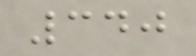340
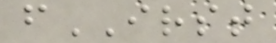fIRST
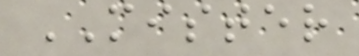MISTER
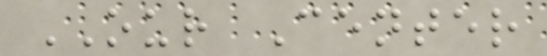OUR Center
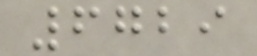6729
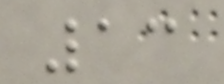13
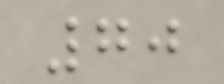70
